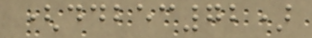(ddbec72)
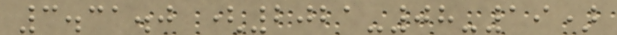3.31.0 (2021-08-19)
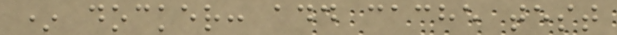* docker: add cache test
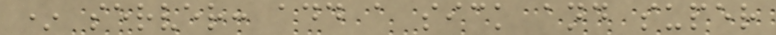* server: add a sick and super
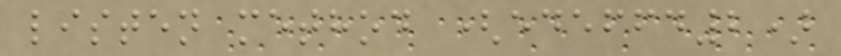listen method (edeffd2)
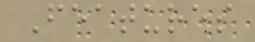Features
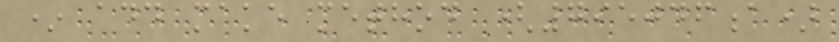* add make method (795046a)
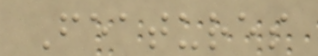Features
